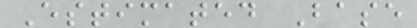Estimated Base
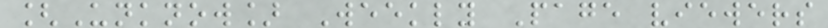[Unknow] Weekly Page viewers
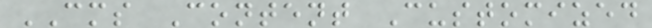CMS Content Customized
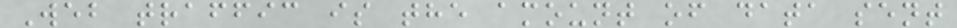Web traffic is the amount of data sent
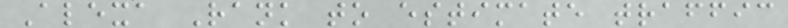Alexa Rank to estimate traffic
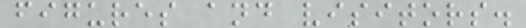figures and visitors.
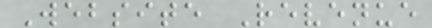Website Revenue
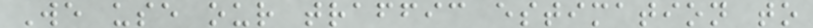We use our traffic estimation to
